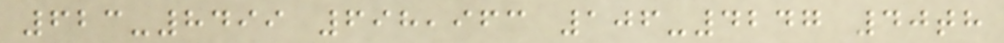623-8499 698,963 106-4247 40th
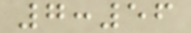7:56
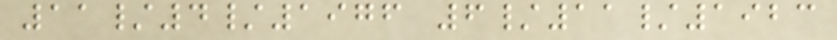11/4/1976 6/11/1923
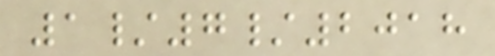1/7/2018
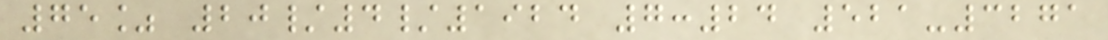75% 20/4/1924 7:24 521-3271
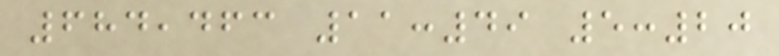684,463 11:49 5:20
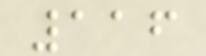116
